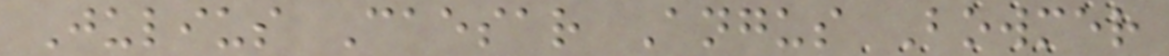Julius Caesar Angus Bowmer
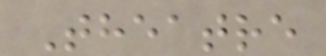Theatre
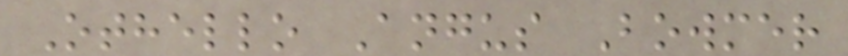Othello Angus Bowmer
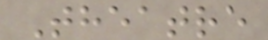Theatre
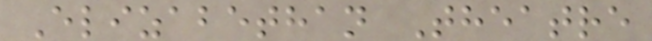Elizabethan Theatre
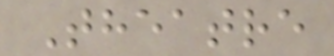Theatre
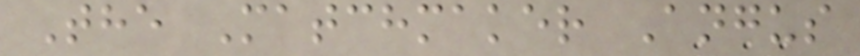The Matchmaker Angus
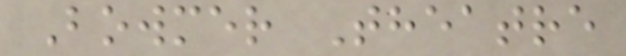Bowmer Theatre
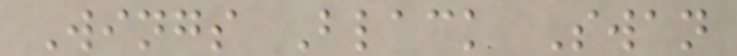Wings Black Swan
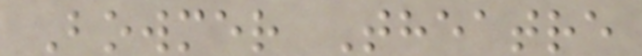Bowmer Theatre
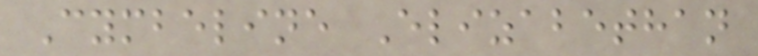Cymbeline Elizabethan
